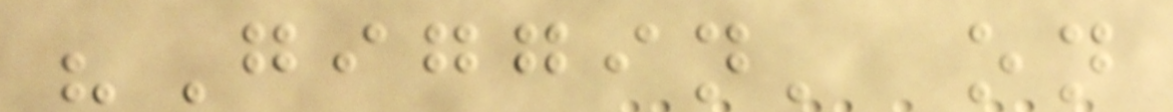"Giggin' on
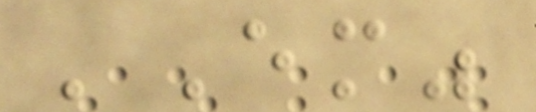'Em"
